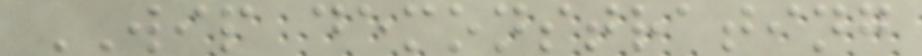WIP demonstrating
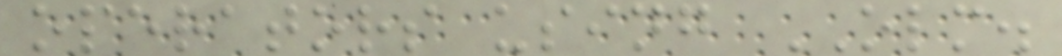operators using OLM.
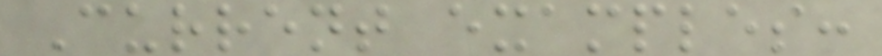Current examples:
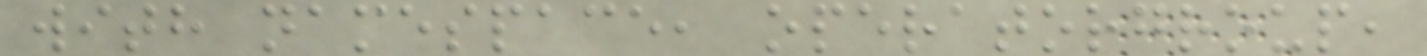with namespace, operatorgroup,
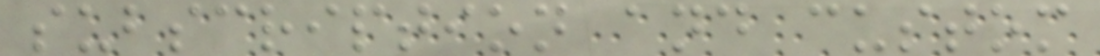subscription and custom
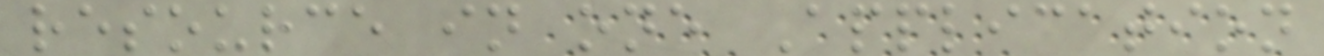resource in one Application
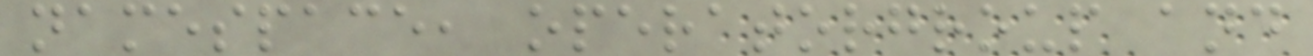namespace, operatorgroup and
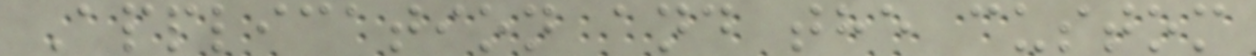Application and the custom
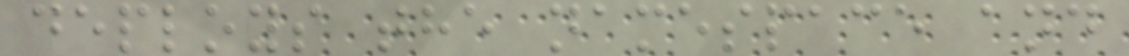deploys the namespace and
